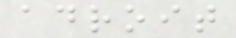adroit
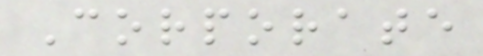Corporate
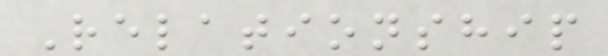Relationship
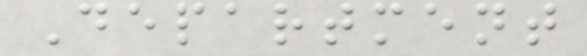Department
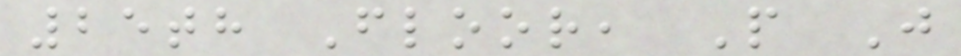25th Floor, P J
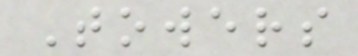Towers
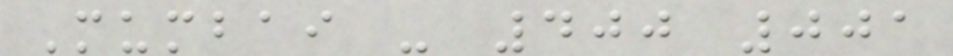Mumbai - 400 001
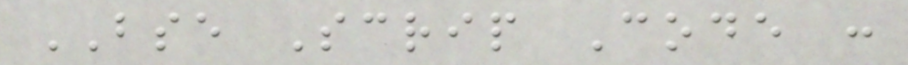BSE Scrip Code :
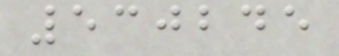530245
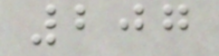207
